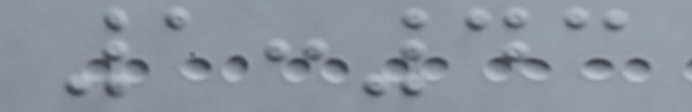1:43
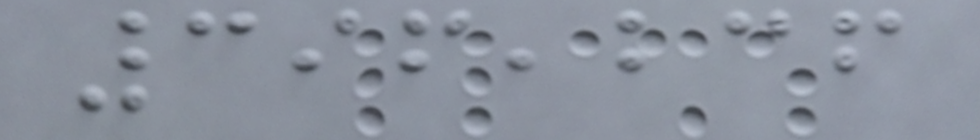396,236
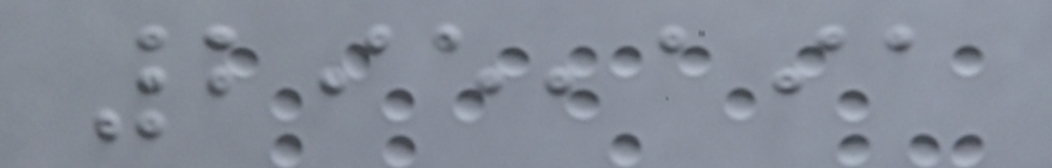295,191
